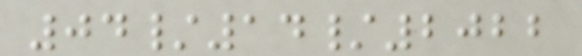04/14/2022
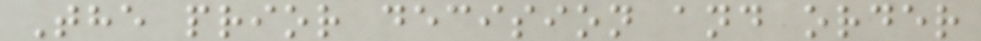The prior decision and order
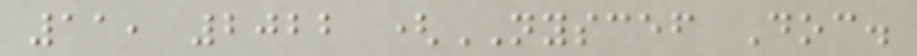11, 2022 (NYSCEF Doc.
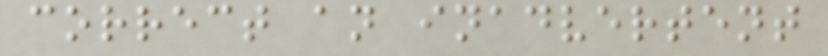correct an inadvertent
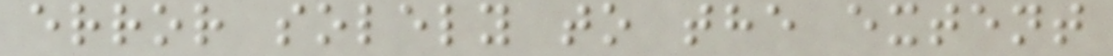error solely to the extent
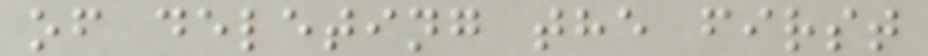of deleting the first
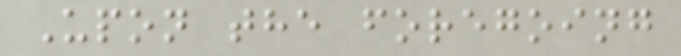Upon the foregoing
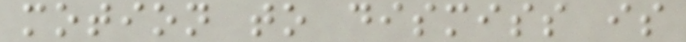motion to dismiss is
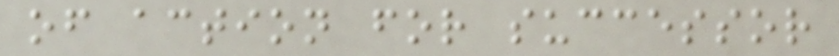of action for successor
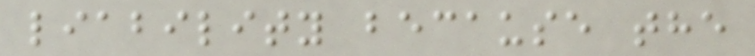liability because the
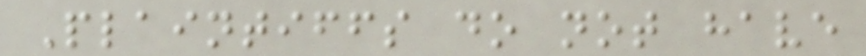Plaintiffs do not have
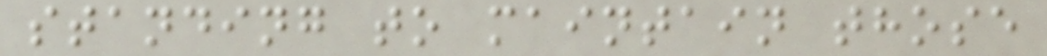standing to maintain those
